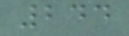244
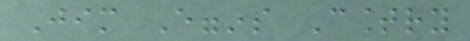Jim Eggins Country
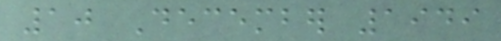10 December 1949
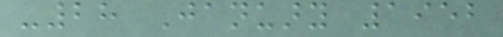-28 January 1952
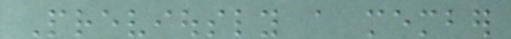Previously a member
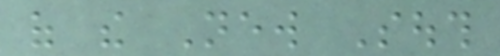of the New South
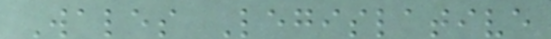Wales Legislative
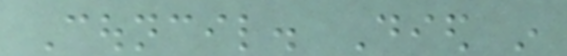Council. Died in
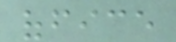office
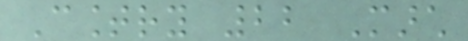Country 22 March
